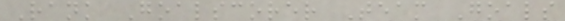Rank Goalscorer Team Goals
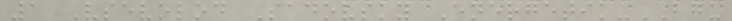1 Vsevolod Sadovsky Energetik-BGU
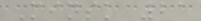Minsk 21
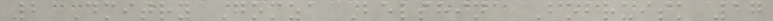2 Dmitry Gomza Belshina Bobruisk 17
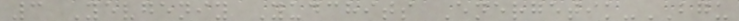3 Yevgeniy Yudchits Energetik-BGU
